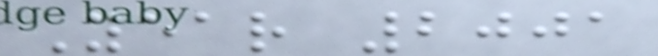Year 2001
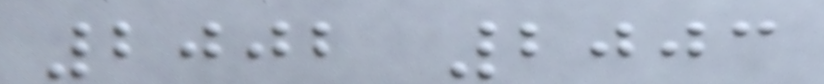2002 2003
